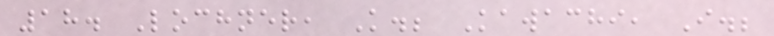18. Lochner, K.; Kawachi, I.;
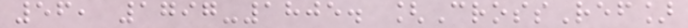56, 1797-1805. [CrossRef]
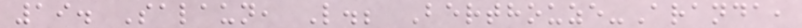19. Salaun, L.; Berthouze-Aranda,
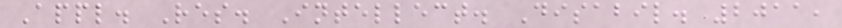Appl. Res. Intellect. Disabil. 2011,
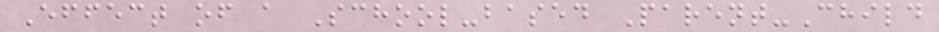Effect of a School-based Parent-Child
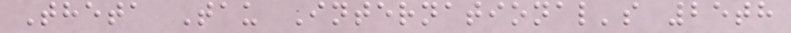Theta Tau International's 25th
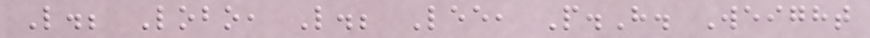L.; Lobo, L.; Lee, P.H. Weight
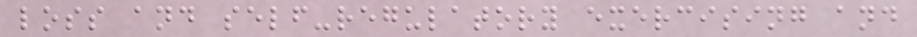loss and self-regulatory exercising and
